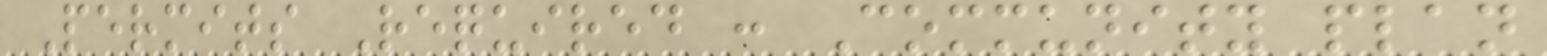Permits Required : Community plan
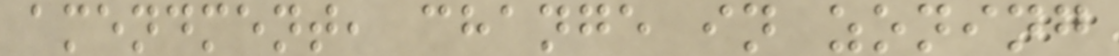amendment, change in zoning
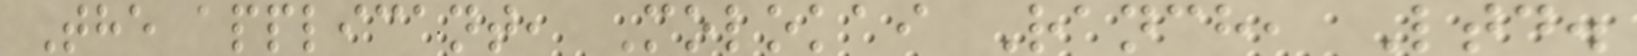The applicant, Molokai Ranch, Ltd.
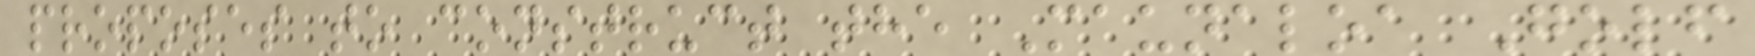proposes to construct the Maunaloa Golf
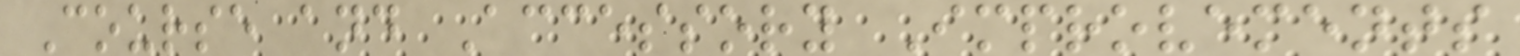Course and Accessory Improvements
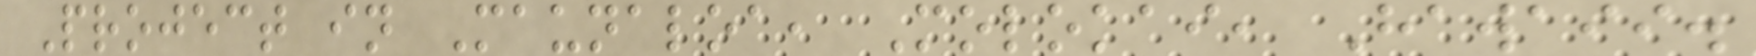Project in Maunaloa, Molokai, Hawaii.
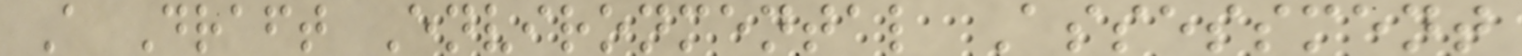A Draft Environmental Assessment
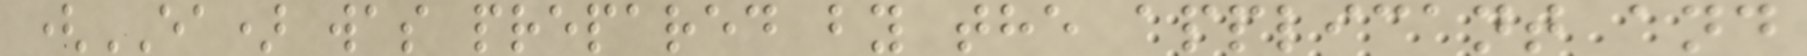(EA) was prepared by the applicant and
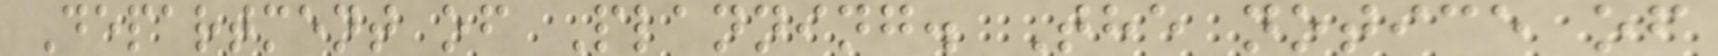Department of Planning. The notice of
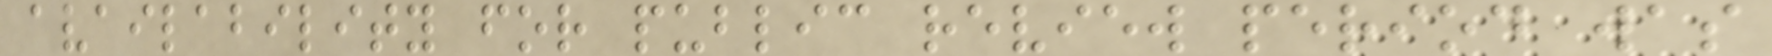availability for public review period was
